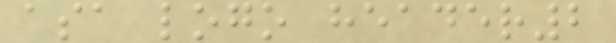asa logo header2
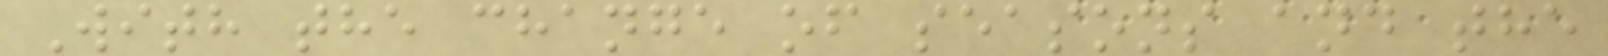With the change of seasons and the
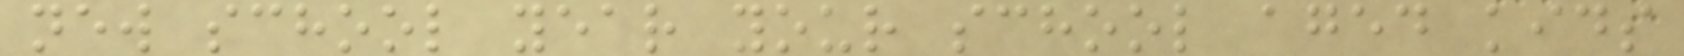new school year your school aged kids
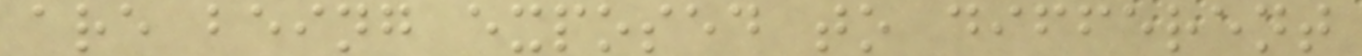are being exposed to different
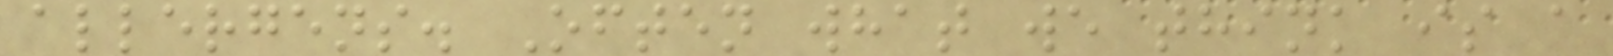allergens. Often what we think is a
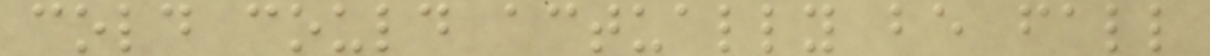cold could actually be fall
